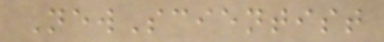NewScientist
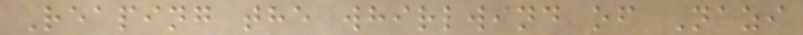Reaping the whirlwind of Nazi
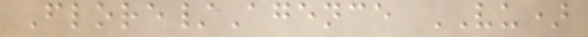Flore/Agence VU)
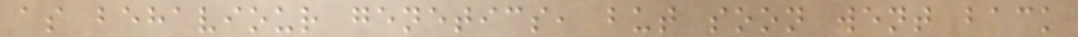as behaviour genetics, but soon went back
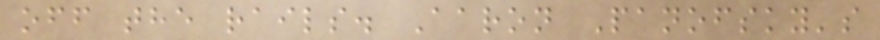off the rails. Aaron Panofsky's
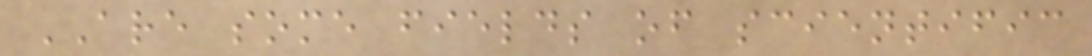ARE some fields of scientific
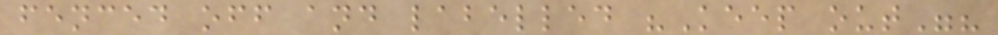fenced off and labelled "Keep out"?
